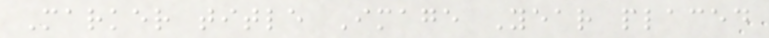Marker title Image Year placed
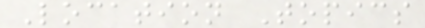Location Topics
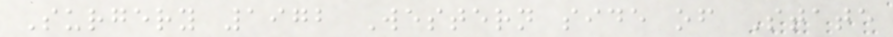Surgery 1972 Western side of State
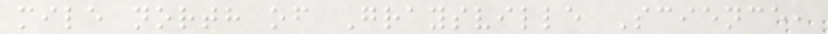mile north of Graysville Science,
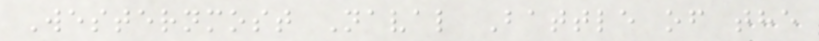Westernmost Naval Battle of the
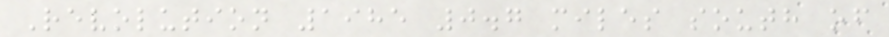Revolution 1985 0.7 miles south of
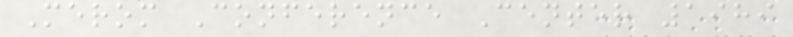Merom Conference Center 1989
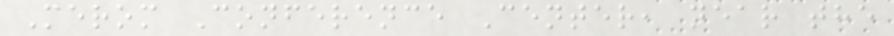Merom Conference Center, near the
